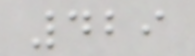429
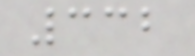332
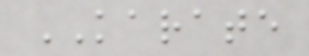KARATE
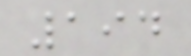194
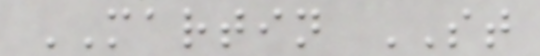MARTIN ST
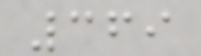369
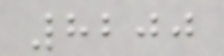8200
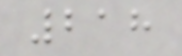218
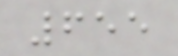655
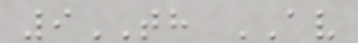9TH AV
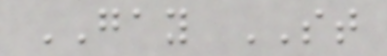GAY ST
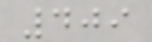409
